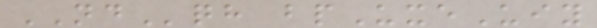NDqh bpUxeUiy
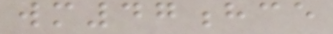wm47hce
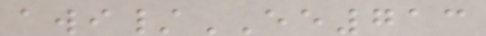awi/EE713
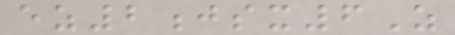ez2jsx6Z
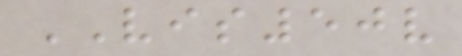VIS50v
